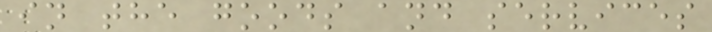in the goods and services
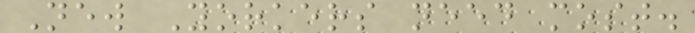New Yorkers need most.
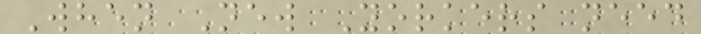When New Yorkers need
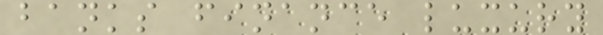banks finance luxury
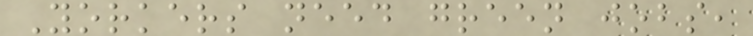Yorkers need green jobs,
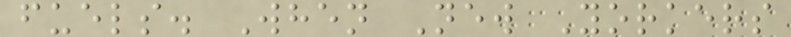fuels. When New Yorkers
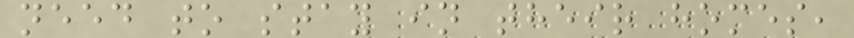need to stay in their homes,
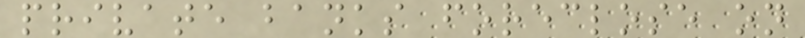private banks foreclose on
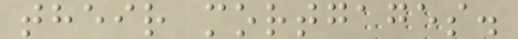their mortgages.
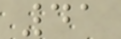41
